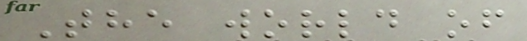The world of
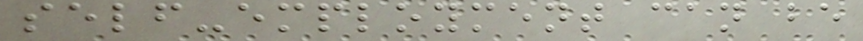self-employment can be
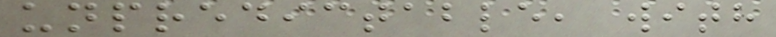unpredictable, with
